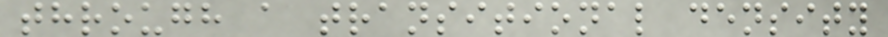through a transitional density
